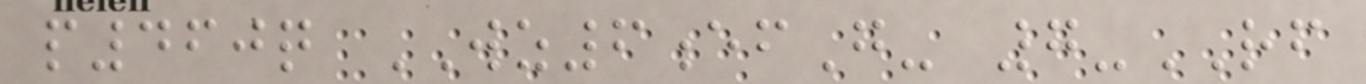p460q WZ6efG- 7-RF
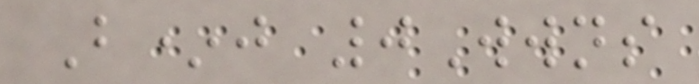B*j 0Wwns
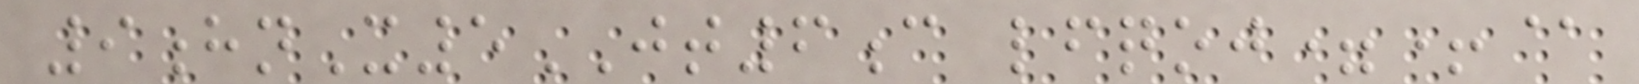9hnX5JT6c lfqoj=+@
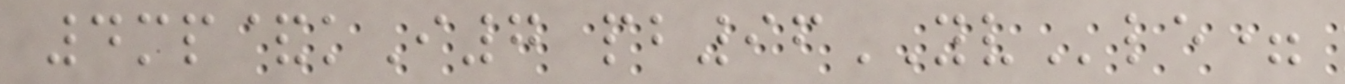4mp&kI7 pb96YVle=
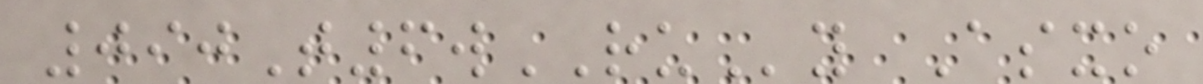090T6wRUy Asxo
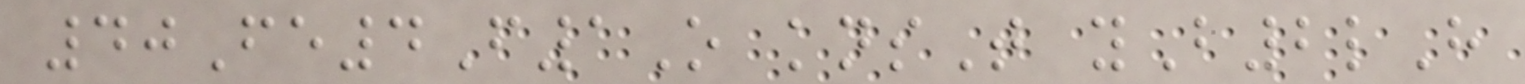40Fe4F1O knsT yB2lH
